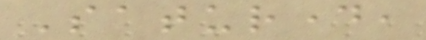Saturday,
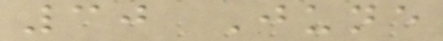30 June
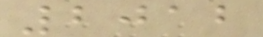2012
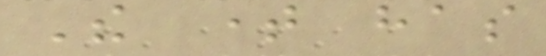The time has
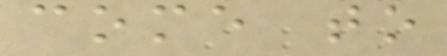come to
